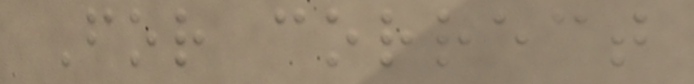For correct
